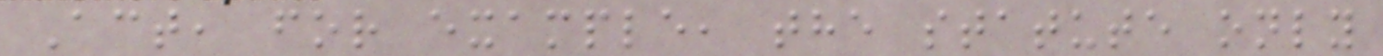Act, for example, the statute only
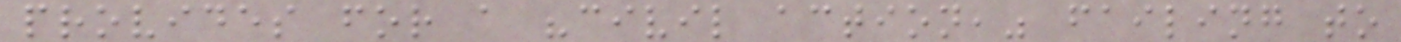provides for a "civil action," failing to
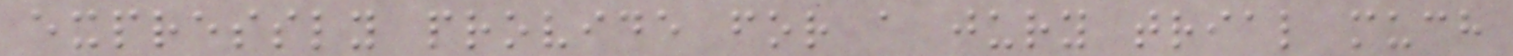expressly provide for a jury trial much
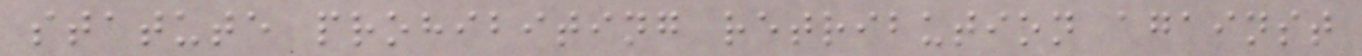statute prohibiting retribution against
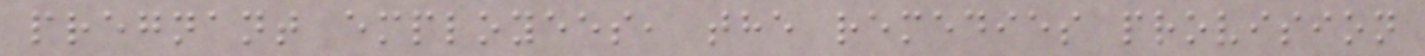pregnant employees, the remedies provision
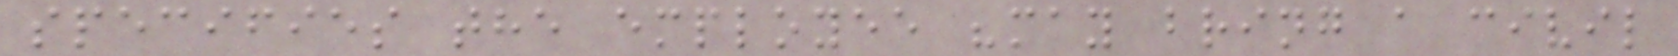specifies the employee "may bring a civil
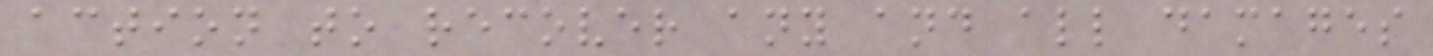action to recover any and all damages
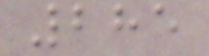285
